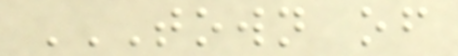TOWN OF
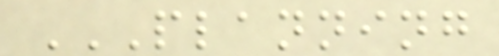PLANNING
